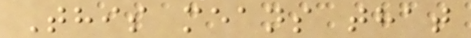This means that
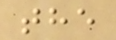the
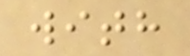with
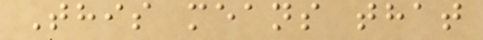This means that
